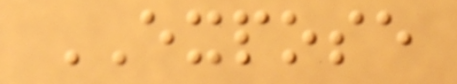EXPOSE
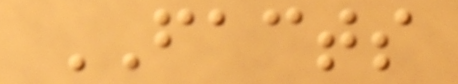FACTS
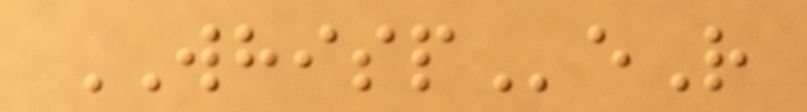WHISPeR
